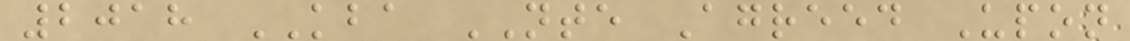2018 KBA NTE Agreed Upon
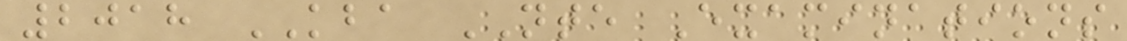2018 KBA NTE Examinations
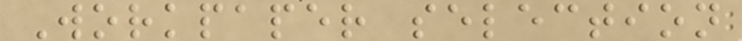Workpaper selection
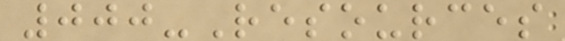000-Resources
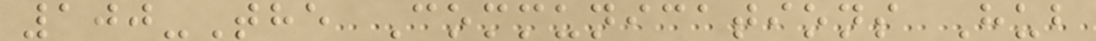100-The Communications Hub
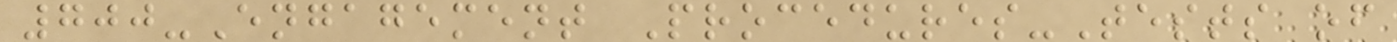700-Engagement Procedures-Tests of
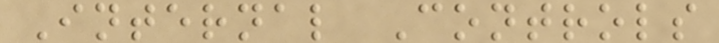Internal Controls
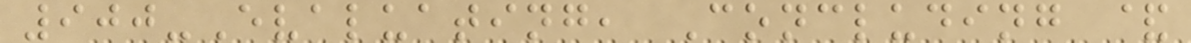900-Evaluating, Concluding &
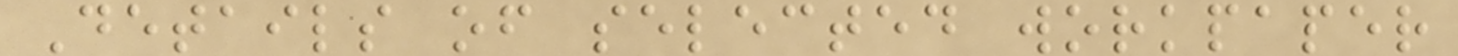Details of selected workpaper
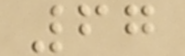67
